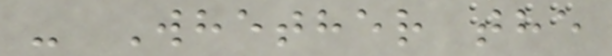- Whether the
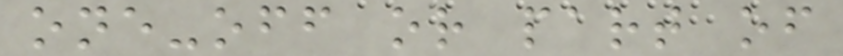one-off or part of
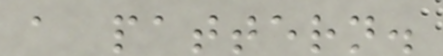a pattern.
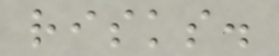risks.
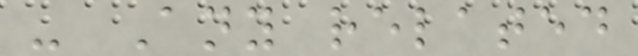- Any related
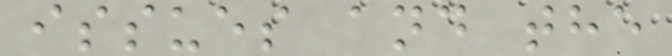issues and the
